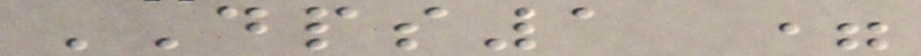DPS1 =
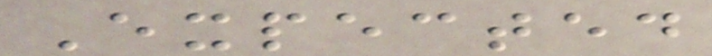Expected
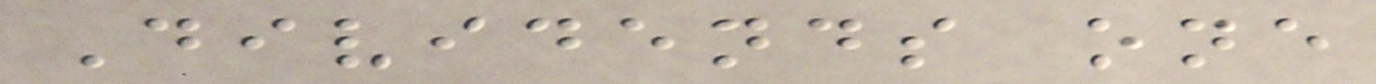Dividends one
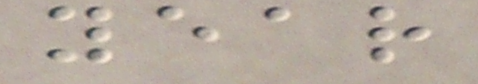year
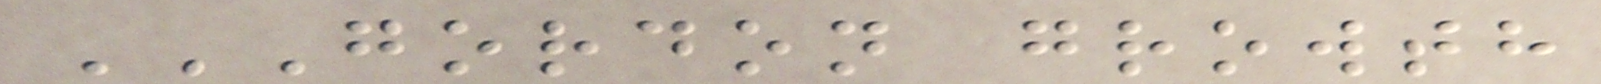GORDON GROWTH
